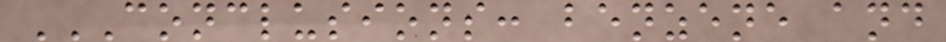CONCLUSIONS: BENZENE AND
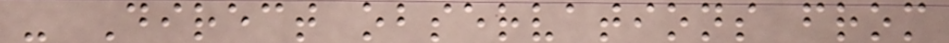- Direct observations from
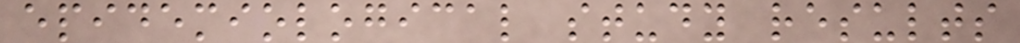epidemiological study results
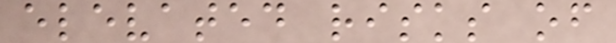elevated risks of
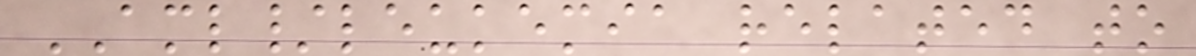AML/leukemia related to
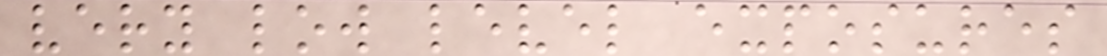very low level exposures
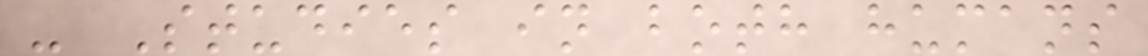- Studies in both humans
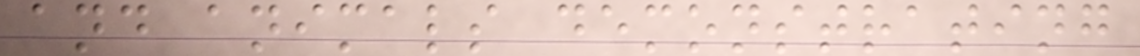and animals demonstrating
